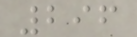296
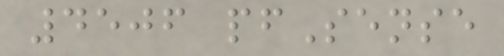4506 pfSense
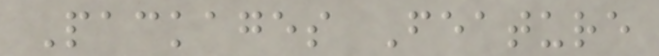Packages Feature
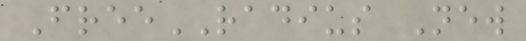FreeRADIUS New
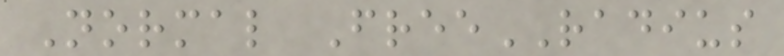Normal FreeRADIUS
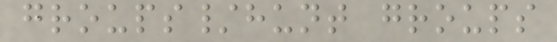groups/hunt groups
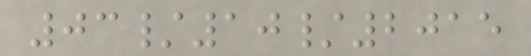03/10/2015
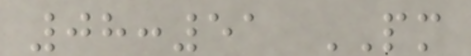08:51 PM
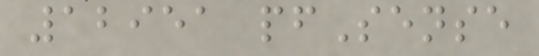12951 pfSense
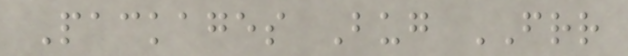Packages Bug FRR
